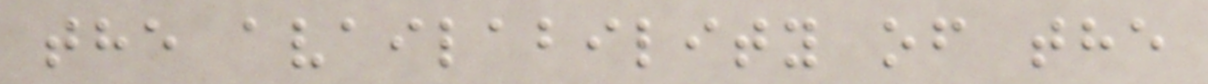the availability of the
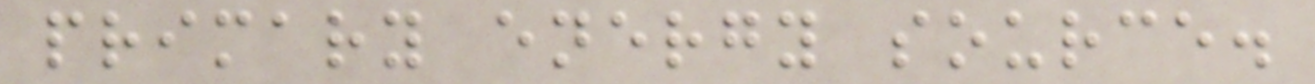primary energy source.
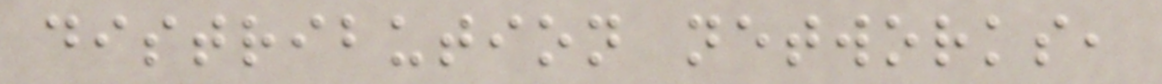distribution networks,
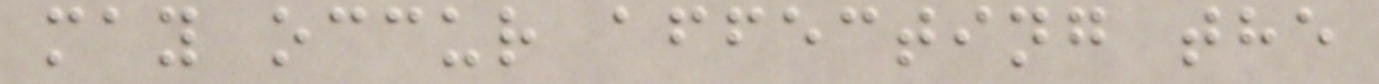may occur affecting the
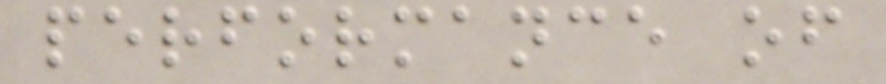performance of
